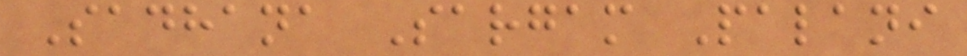Sadhana Sargam Palani
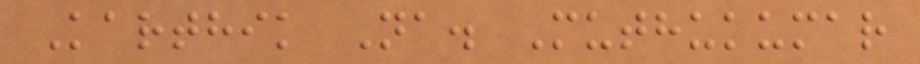Karthik Na. Muthukumar
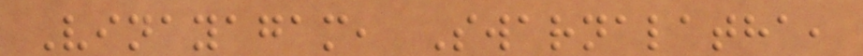Vinayagam, Swarnalatha,
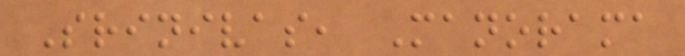Srinivas, Manorama
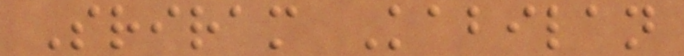Sriram Kabilan
